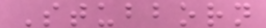Stubborn
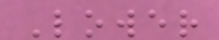Lower
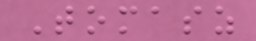Tomasz
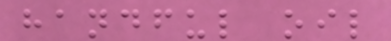handful oil
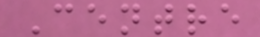Centre
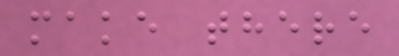make there
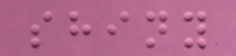shiny
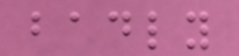badly
